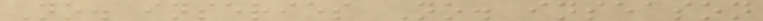No. inseries No. inseason
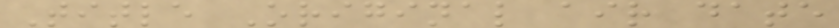Title Original air date
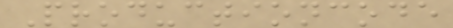Productioncode
